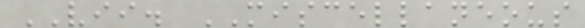VII. MISCELLANEOUS
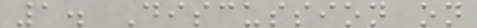1. Discussion on
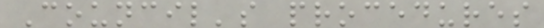Council's procedures
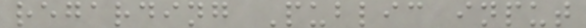regarding Public input
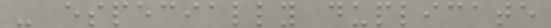- especially duplicate
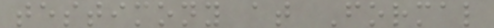testimony at Formal
